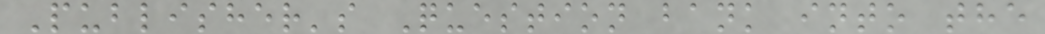Publisher's Question bank into the
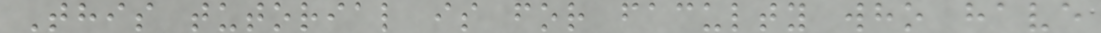This tutorial is for faculty who have
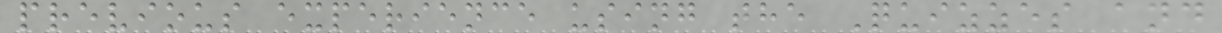previous experience using the Quizzes and
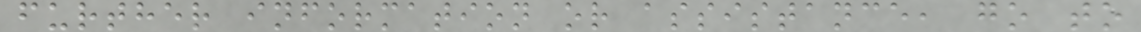further information or assistance, go to
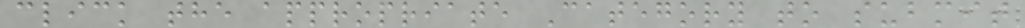click the appropriate Category to submit
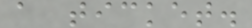a ticket.
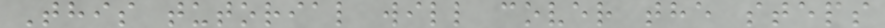This tutorial will cover the steps
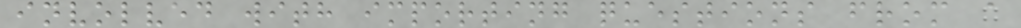involved with importing questions from a
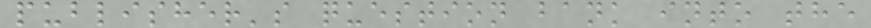publisher's question bank into the
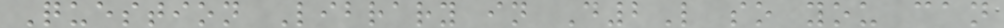Question Library in D2L so you can
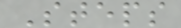Steps
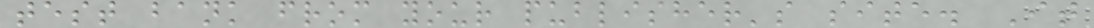test bank from your publisher's site. It
